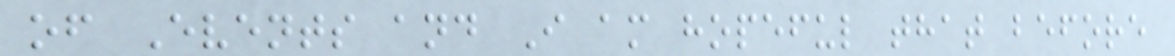of Events and I am hopeful that before
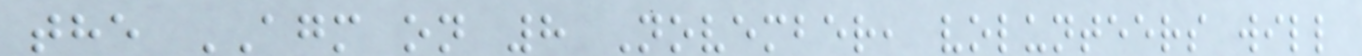the AGM on 8 November, volunteers will
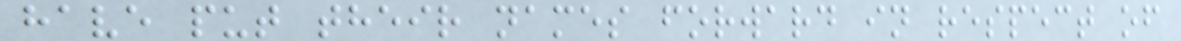have put their names forward in respect of
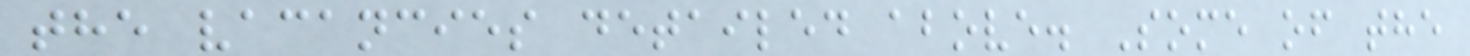the vacancies detailed above. Some of the
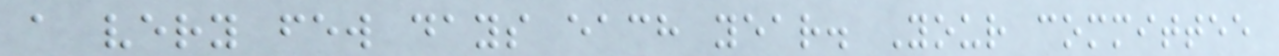a very few days each year. Your committee
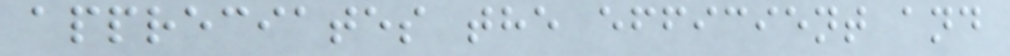appreciates the efficient and
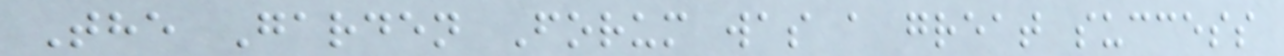The Garden Forum was a great success
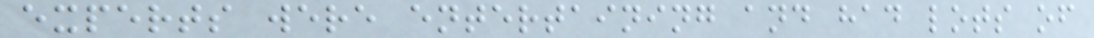experts were entertaining and had lots of
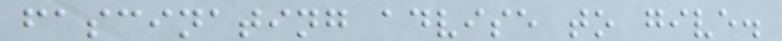fascinating advise to give.
